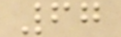67
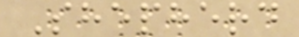Shepherd
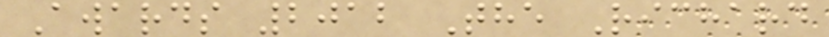Awards 2012 The Richard
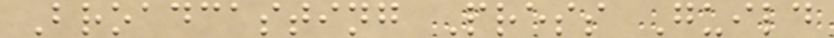Broadcasting Press Guild
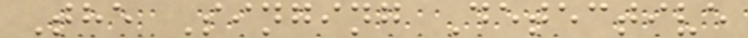The Singing Detective
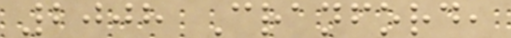2008 Cranford,
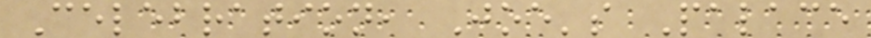Celebration, Joe's Palace
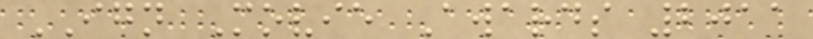IGN Movie Awards 2011
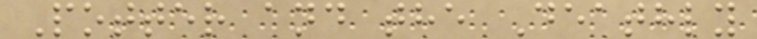Potter and the Deathly
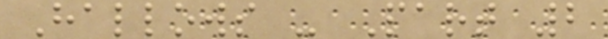Hallows - Part 2
